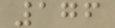176
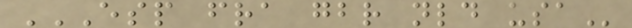ESP FRA GBR NLD USA
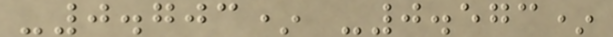-0.703* -0.573*
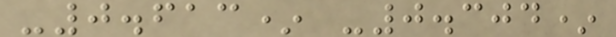-0.613* -0.304*
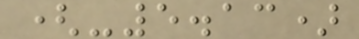(-5.13)
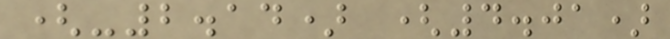(-2.14) (4.01)
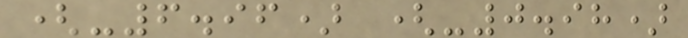(-6.96) (-0.98)
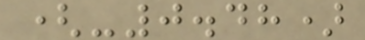(-0.48)
